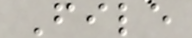File
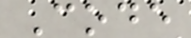Code
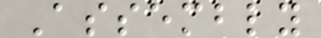Assembly
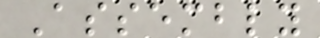Assembly
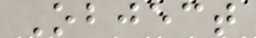Object
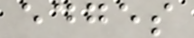edges
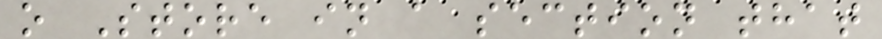o Store in a section that
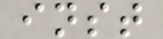inst
